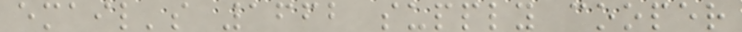email's 1662 supply cooper
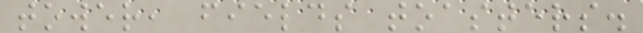tower, fields toasters.
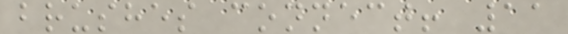brushes connect! 11
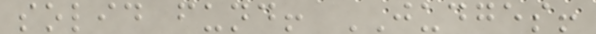solid fund! JUDGES!
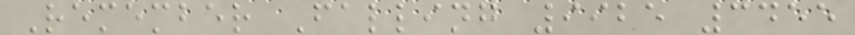Remember Falling 9925 3455
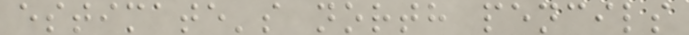estimate's north pencils
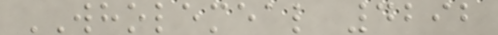WHOLEMEAL 4292
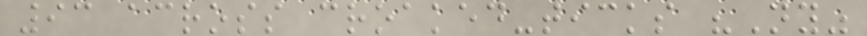93 across croaked-ticks "Ny"
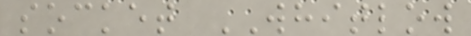socket WHITLOW
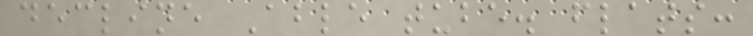decline Able tube. flats:
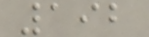192
